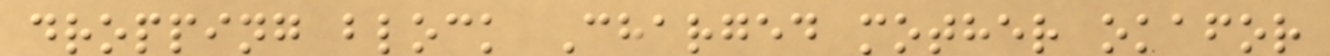dropping block Charged mother okafor
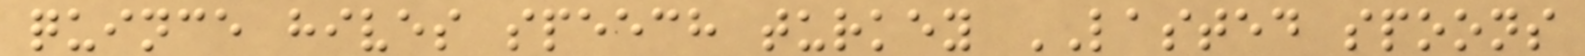quince hives speech turkey LASTED spoons
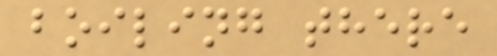boiling there
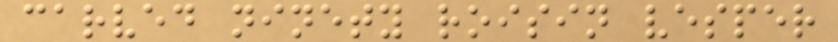carved ninety roisin vesper
